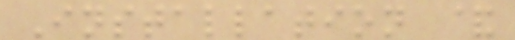Installation &
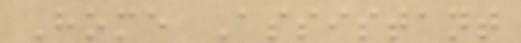Home Assistant
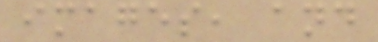images, and
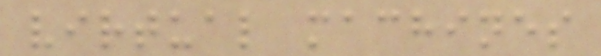virtual machines
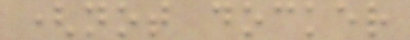(not docker
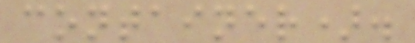container).
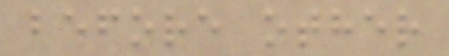before other
